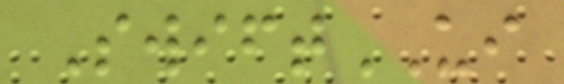SwiftUI
